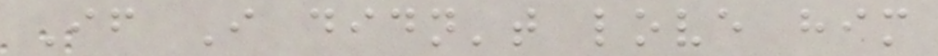If I didn't love him
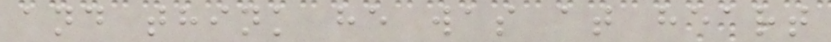and think he was at heart
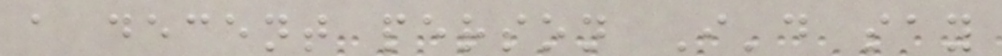a decent person I'd say
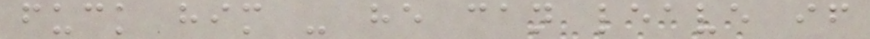fuck him - he can leave if
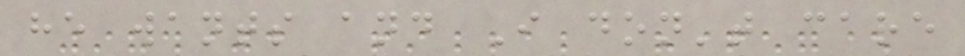he wants and I don't care
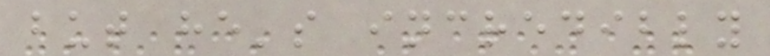but he's incredibly
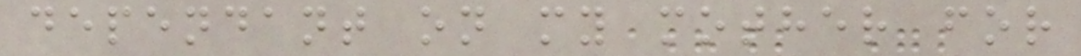dependant on my mother for
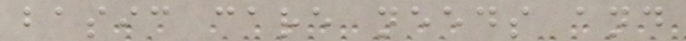basic care needs and
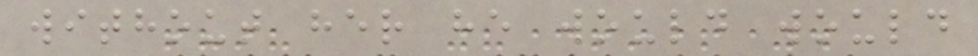without her he would would
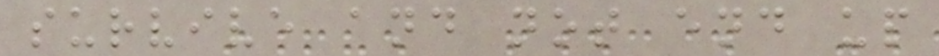survive and not end up
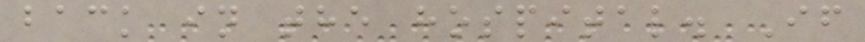back in the hospital. If
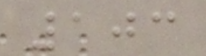103
